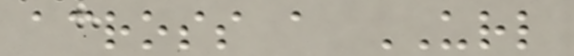across a URL
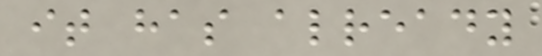it has already
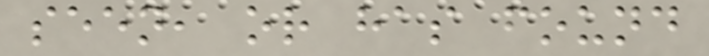seen, or has found
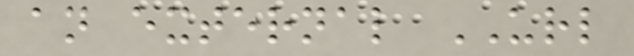an external URL
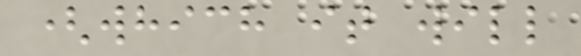(which it will
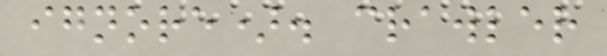ignore). crawler
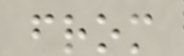from
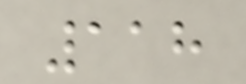118
